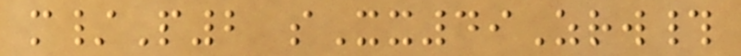m/P2 sXx49Zrw#
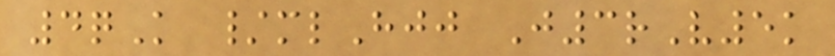4qK /mlHjj J3rV5k
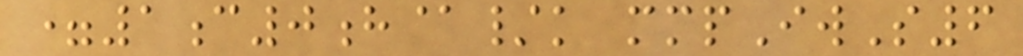=1c0h@/k mmpIwS6
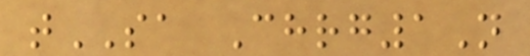tSA Chrg1N
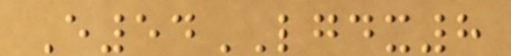E54LGDX8
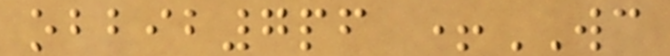obbib7pf +WC
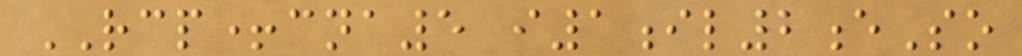RCP+cna5 i1il2eSo
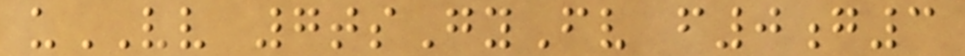uVV 7tsGyFv f0g3
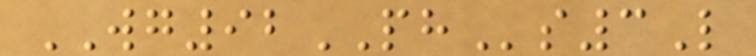WG92PHs3L
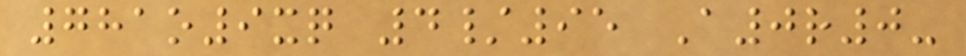781o9xq 4/95 A0r0-
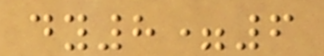dy8=6
